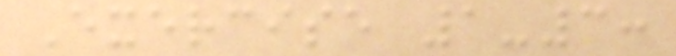Exercise 1-3:
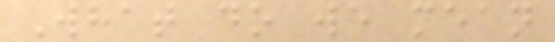What do we mean
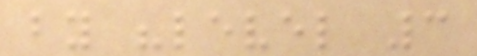by "level 3
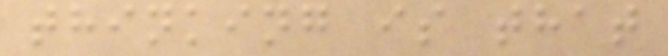thinking is that
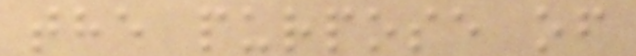the purpose of
